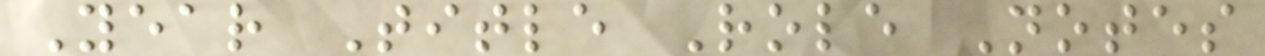Year Title Role Notes
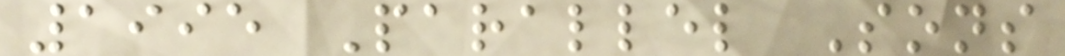1995 Parallel Sons
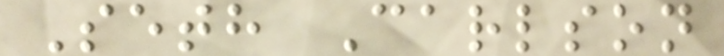Seth Carlson
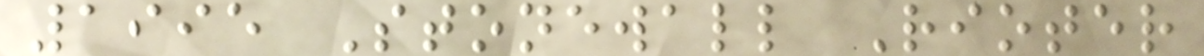1995 Stonewall Rioter
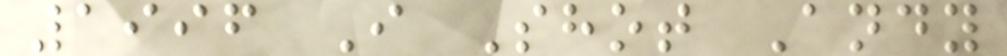1996 I Shot Andy
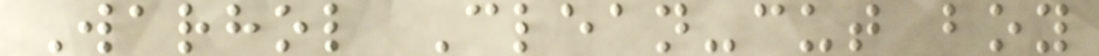Warhol Clean-cut boy
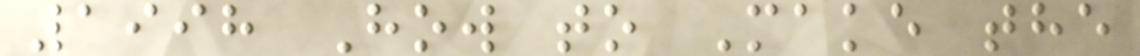1998 How to Make the
